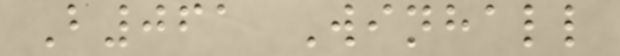B061 Winhall
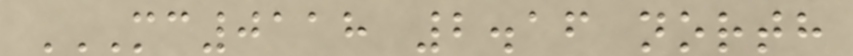MC0118 2.16 NORTH
